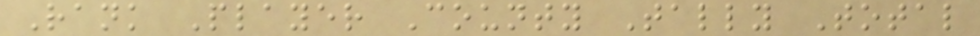Rank Player County Tally Total
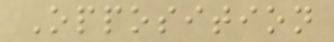Opposition
